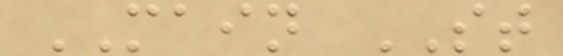MAIN ST
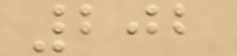202
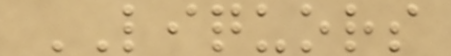LIQUORS
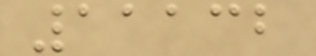11132
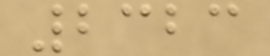2323
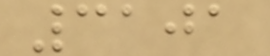3101
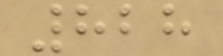828
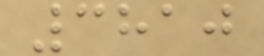3810
